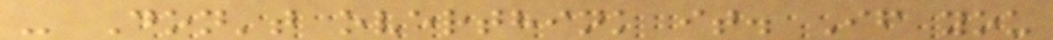- Don't overthink it. If you
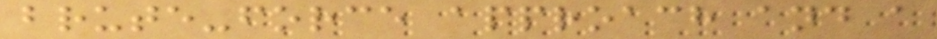brute-force approach and a
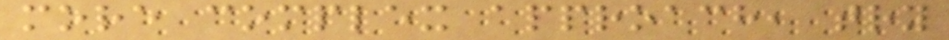more complex approach, try
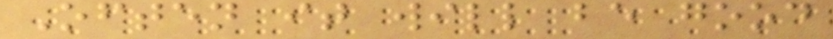Often it will be good
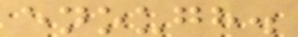enough.
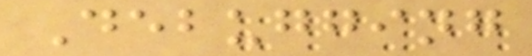Debugging
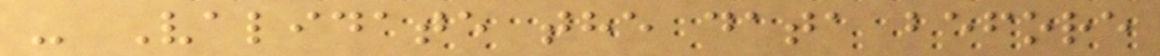- Validate the data before
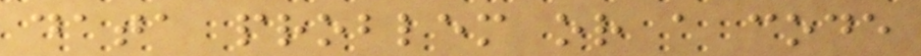data problem or a code
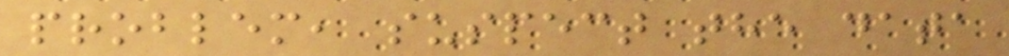problem, suspect the data
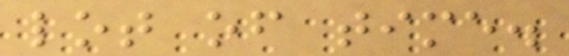lot of time.
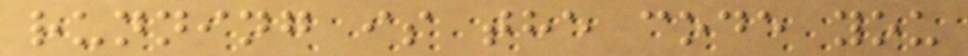running is the code you
